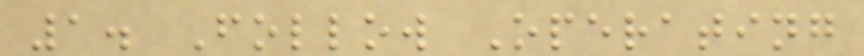1. Follow Operating
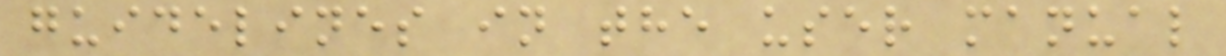guidelines in the user manual
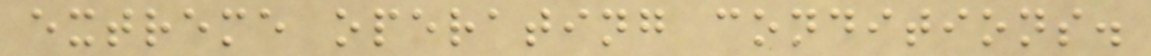extreme operating conditions.
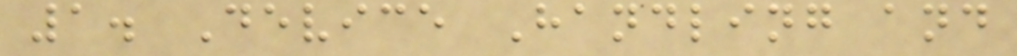1. Device Handling and
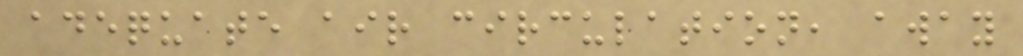adequate air circulation, away
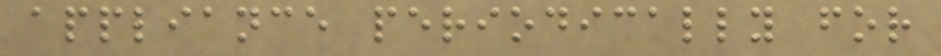appliance periodically for
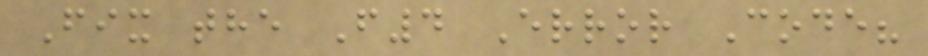Fix the F4 Error Code?
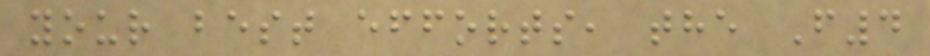your best efforts, the F4
